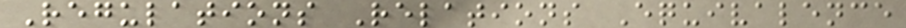Regulations Relations Equivalence
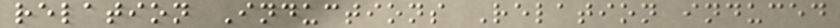relation Inductions Relation induced
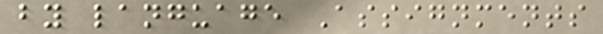by language Assignments
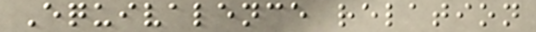Equivalence relation
